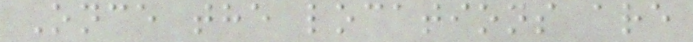Once the locations are
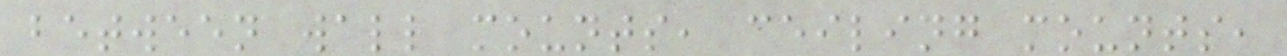between wall mounts, ceiling mounts,
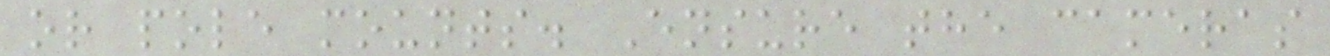or pole mounts. Ensure the cameras
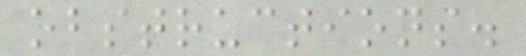obstructions.
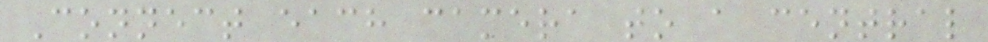Connect each camera to a central
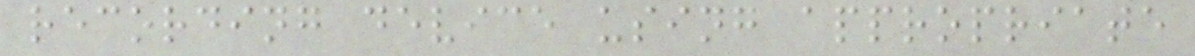recording device using appropriate
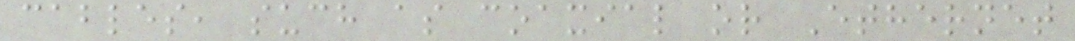cables, such as coaxial or Ethernet
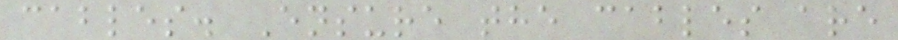cables. Ensure the cables are
